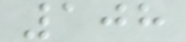108
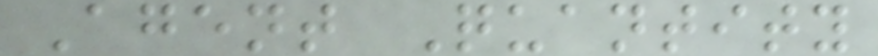Agent Quantity
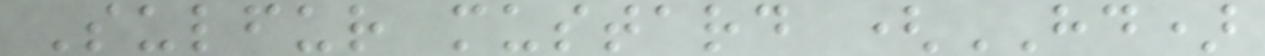Sulfur mustard (HD)
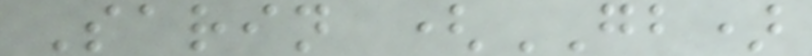Sarin (GB)
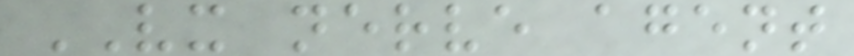VX nerve agent
